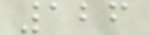126
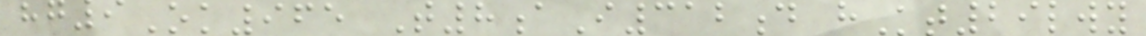hg9Ok965 T8aI312d hKt29lwy
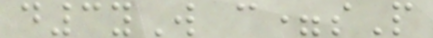d3yW c=sP
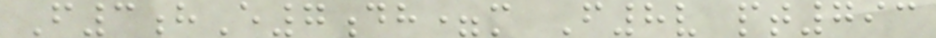F3hE7dh=m F8v pt793
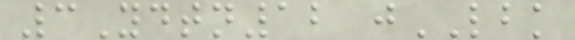3Ydtn12 jLBK
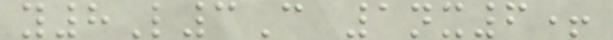y8L3C 1nx6+
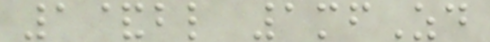1&bl 1mfZd
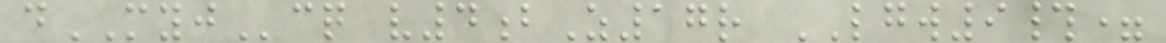dMYJcq v4bZ17r LGW9#=
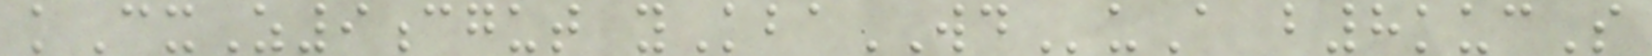kCxZ9cgut yKbaWDuA b8kucS
